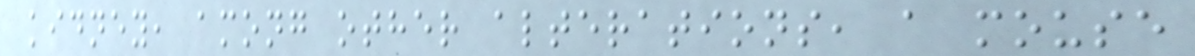kidney, among other alterations, a mouse
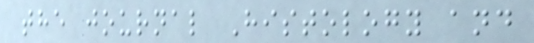the journal Histology and
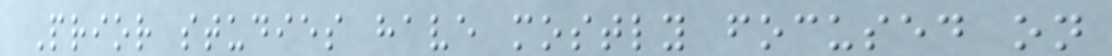Prior studies have mostly focused on
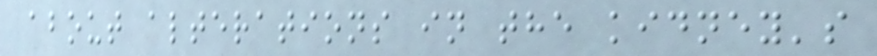about alterations in the kidney's
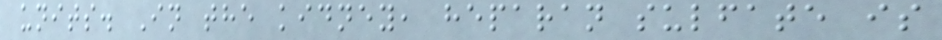units. In the kidney, heparan sulfate is
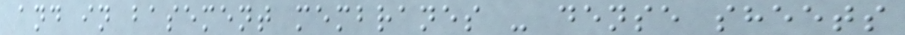and in basement membranes - dense sheets
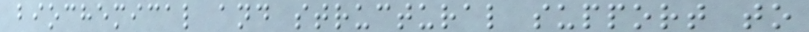biochemical and structural support to
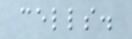cells.
